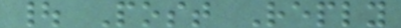| Post Reply
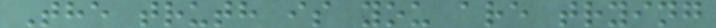The truth is you are trying
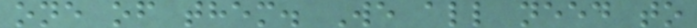one of them. We all need to
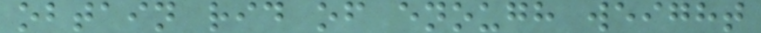obtain rid of enough weight
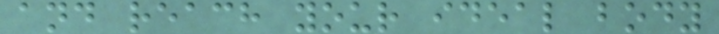and reach your ideal body
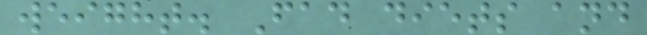weight. Fad diets and
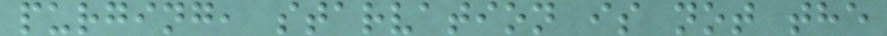purging, starvation is not the
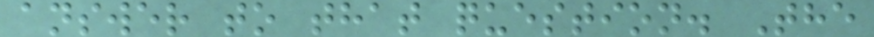answer to that question. The
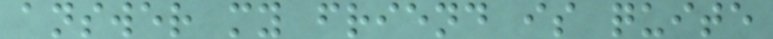answer my friend is quite
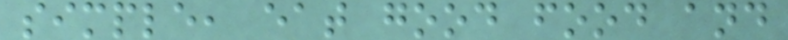simple, eat good food and
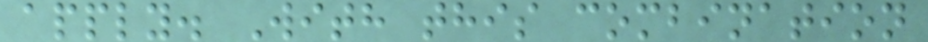apply. With this combination
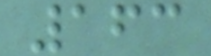163
